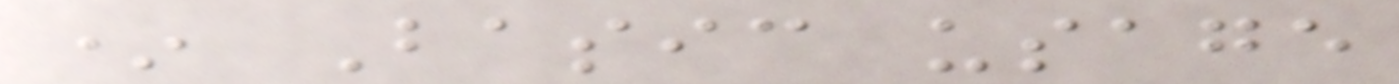* Basic usage
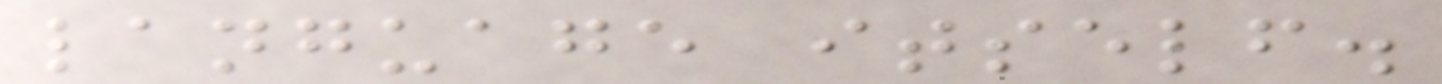language itself.
